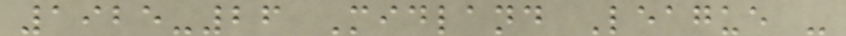1925-26 Midland League -
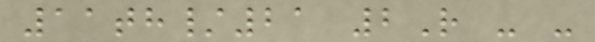11th/21 2R - -
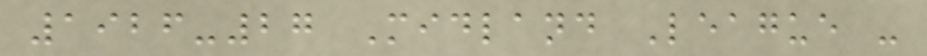1926-27 Midland League -
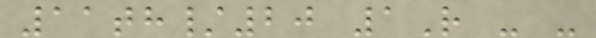11th/20 1R - -
